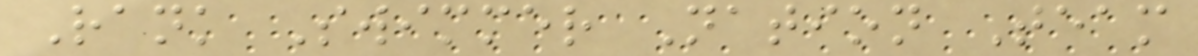Rank Swimmer Nation Team
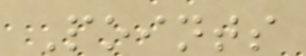Points
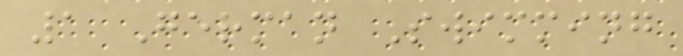1 German Swimming
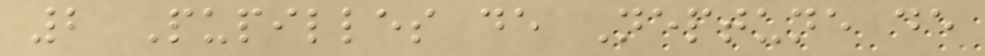2 Pupilles de Neptune de
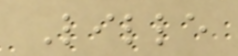Lille
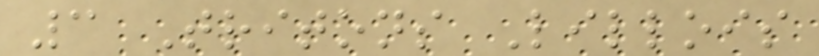3 Tritons Lillois
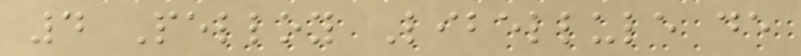4 Pelloy Libellule de
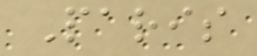Paris
